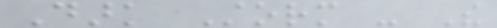Dark Storm - The
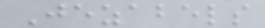Jezabels
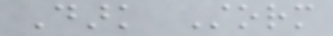Dark Storm
